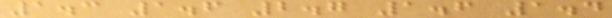1.3 1.6 2.7 1.6 1.4
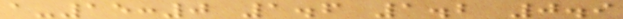a-15:0 1.6 1.2 0.9
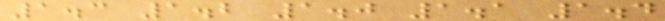1.3 1.2 1.0 1.1 1.4
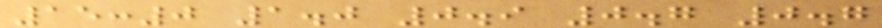15:0 1.0 0.9 0.7 0.7
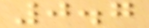0.7
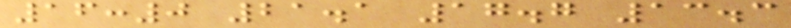16:0 21.1 17.7 13.3
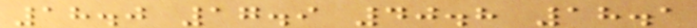18.0 17.9 40.8 18.1
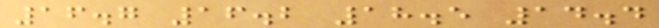16.7 16.2 18.5 14.4
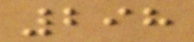298
